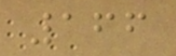166
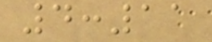4:11
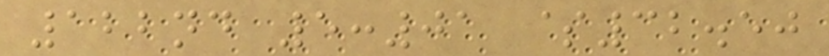122nd 5:01 $32.50
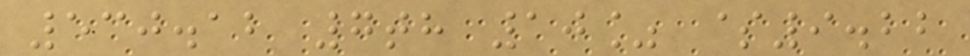530.12 7th 10% $9.22
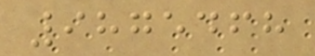9875468
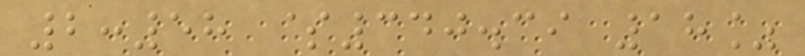2:58 $340.39 18%
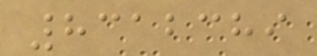8312389
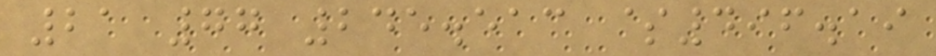21 77 245.513 $496.19
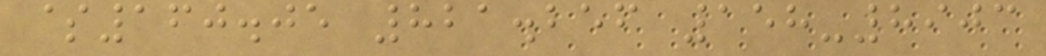$160.05 821.256 158-8903
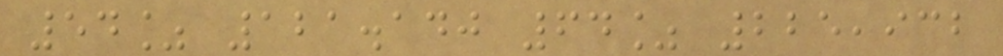54% 121.140 64% 225,932
